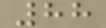88
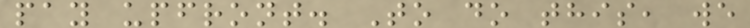pay upfront. To do this, we
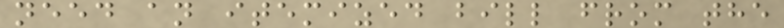need an itemized bill from the
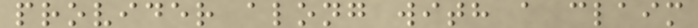provider along with a claim
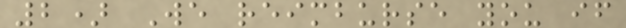2) We reimburse you if
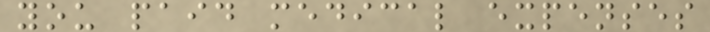you paid medical expenses
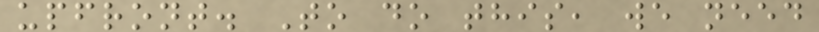upfront. To do this, we need
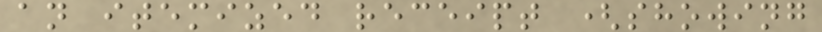an itemized receipt (showing
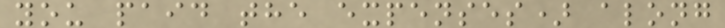you paid the expenses) along
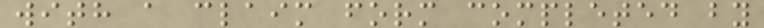with a claim form completed by
